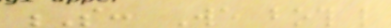S: We both like
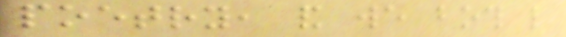poetry, and we both like
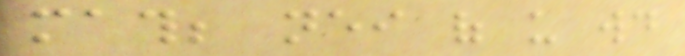math; neither of us would
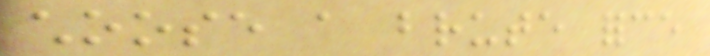choose a brute force
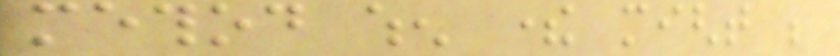method when there might be
